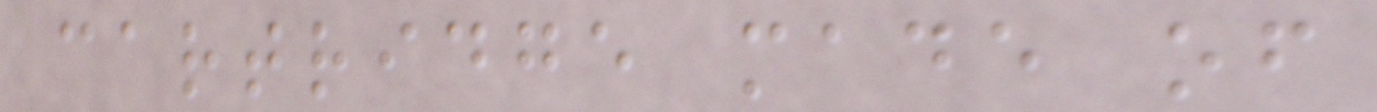cartridge made of
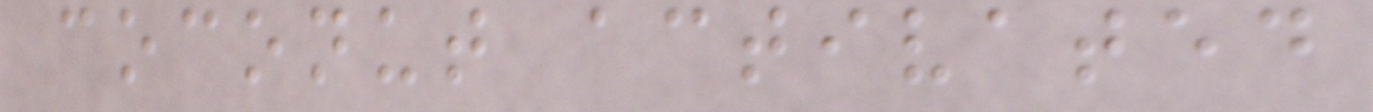coconut activated
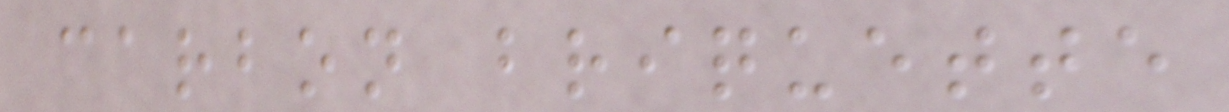carbon briquette
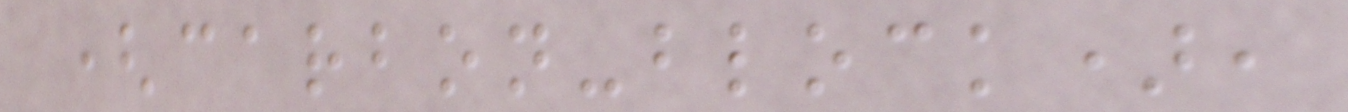(carbon-block),
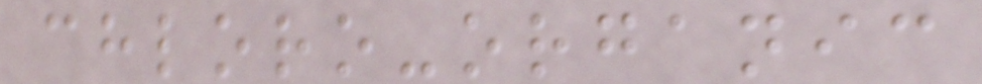chloro-organic
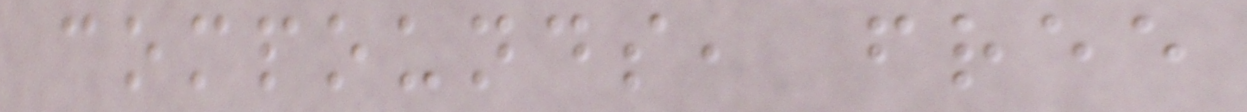compounds, free
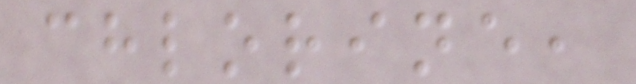chlorine,
